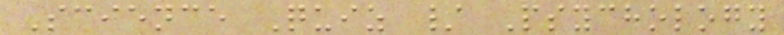Science Quiz / Psychology
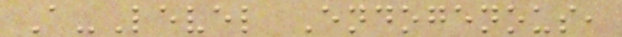A-Level Endogenous,
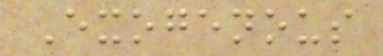Exogenous
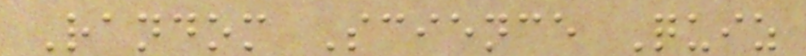Random Science Quiz
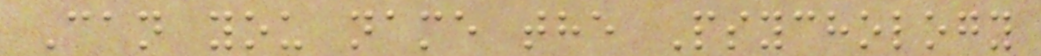Can you name the Psychology
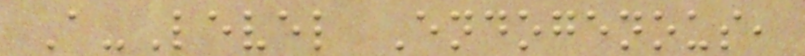A-Level Endogenous,
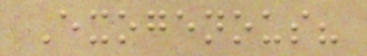Exogenous?
